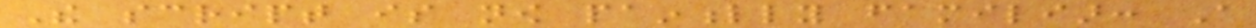The script is now painfully familiar: A
